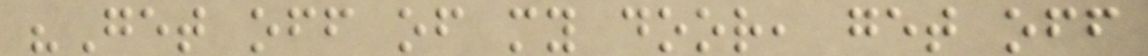"Get off of my door, get off
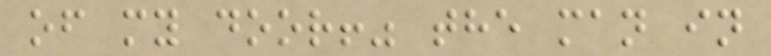of my door!" the man in
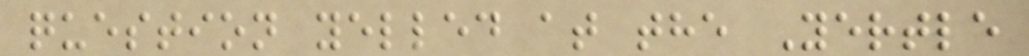question yelled at the Yertle
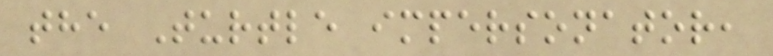the Turtle impersonator,
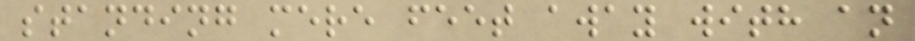standing mere feet away with an
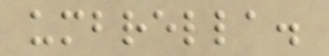umbrella.
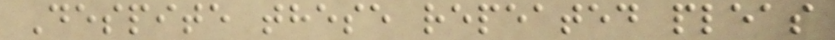Despite these repeated pleas
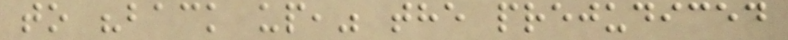to "back up," the prejudiced
